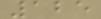125
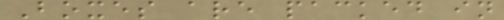Boxes are packed in
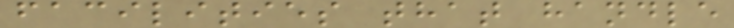facilities that handle
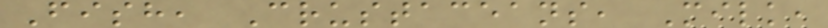Fish, Crustaceans, Milk,
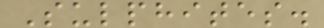Sulphites.
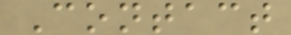Contact
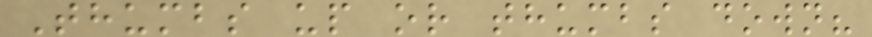Thumbs up or thumbs down?
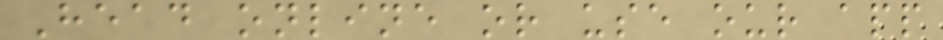Head online or use our app
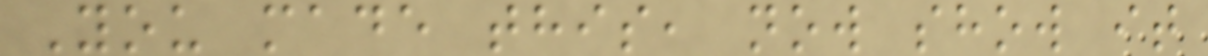You made this, now show it
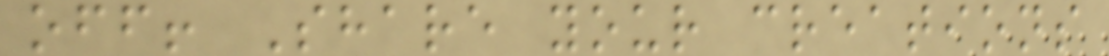off! Share your creations
